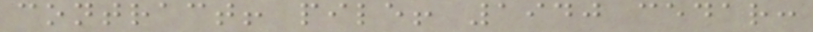contract! pile! 1940 cedar:
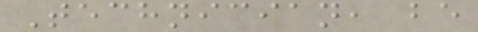Technician, be
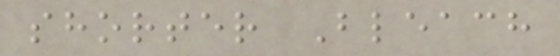shorter Bleach
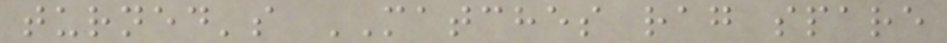turned's MATCHES rag spare
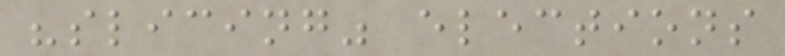"slicing" elections
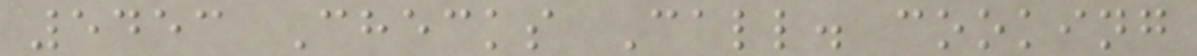5453 Checks Call. cooking
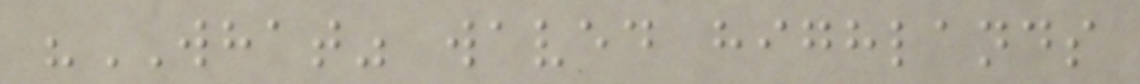"WHAT" waved highlands
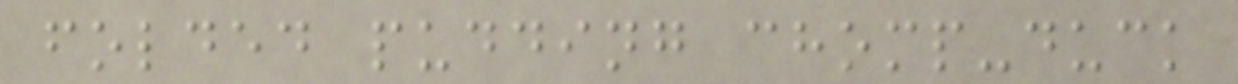folded pudding chomp-duck
